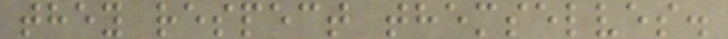they respect themselves.
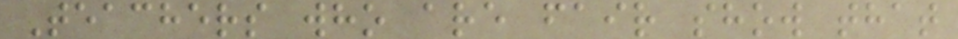Teachers who are fair show that
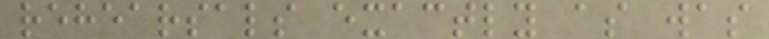rehearsals exactly as was
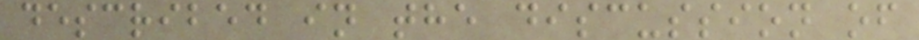described in the discussion of
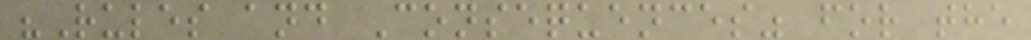"Rules and Consequences" for the
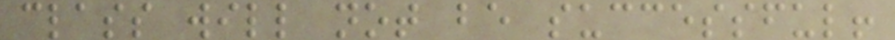class will not be successful!
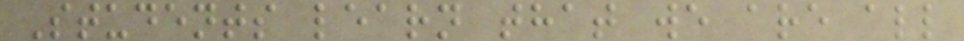Students learn that we are all
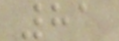81
